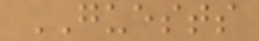GUESTS
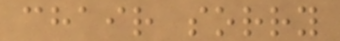chair sorry
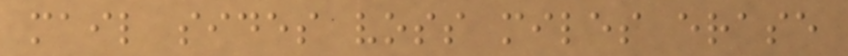mail sides voss miles erase
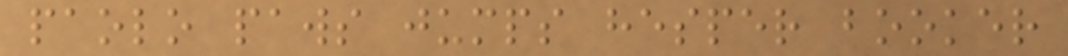paolo paws jumps hesper booker
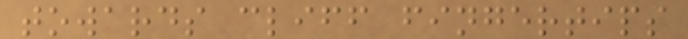towards cliff fingertips
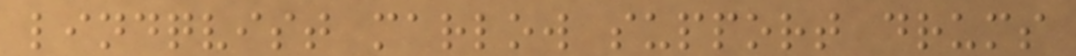lindqvist marlow support drums
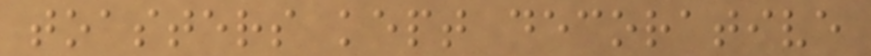toasters kept decorative
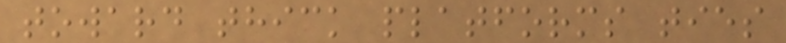toward thick platforms ties
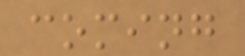coming
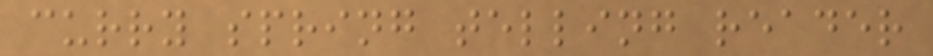curry spring telling reader
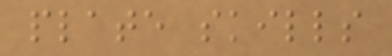plate skills
